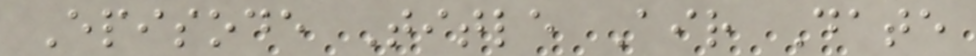Episode Title Air Date
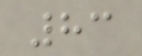83
